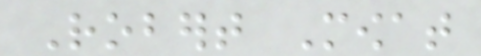Robert Mowat
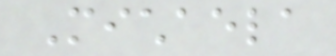Michaela
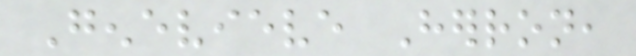Genevieve Herron,
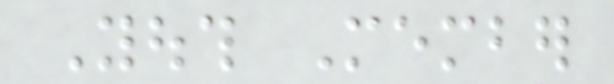Youth Member
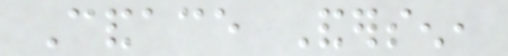Candace Andersen,
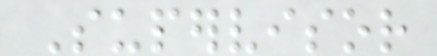Supervisor
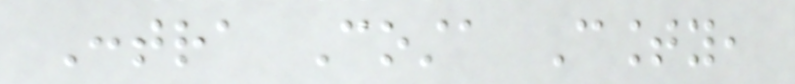Contra Costa County,
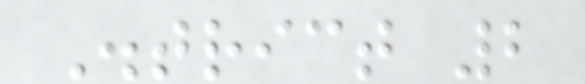District 2
